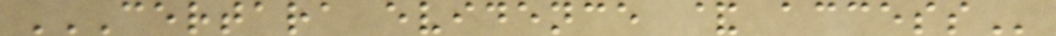CERTARA EVIDENCE & ACCESS
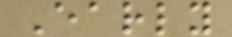Early
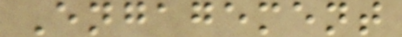Engagement
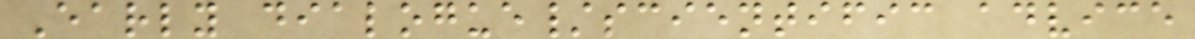Early dialogue/scientific advice
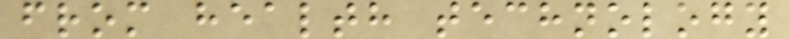from health technology
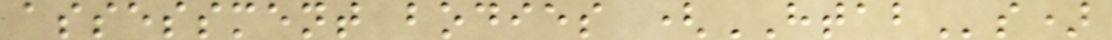assessment bodies (HTABs)
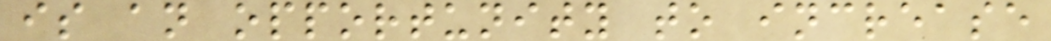is an opportunity to increase
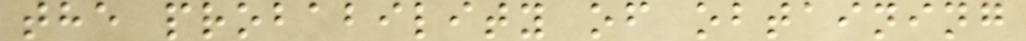the probability of obtaining
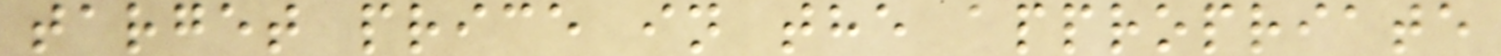target price in the appropriate
